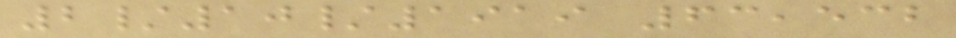2/10/1919 63,532
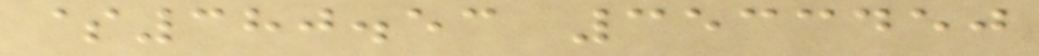$380.53 3533450
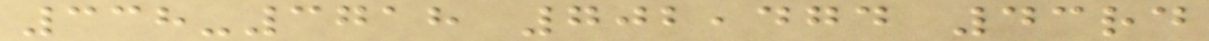338-3718 702,474 43rd
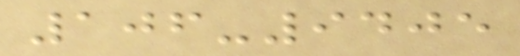106-9405
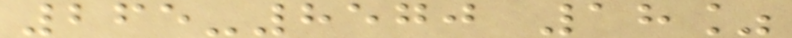265-8570 18%
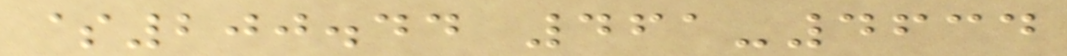$200.44 461-4634
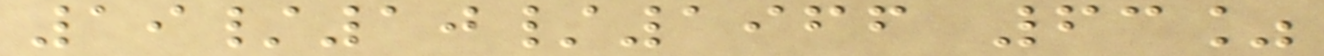19/10/1966 63%
